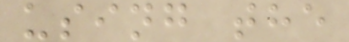using the
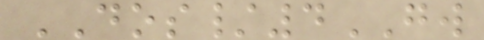DOS/4GW
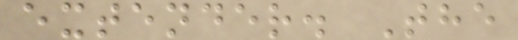extender. The
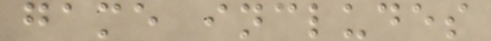game includes
